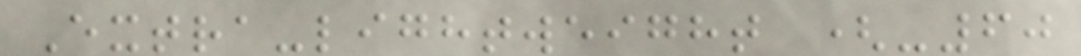Extra-lightweight (-60
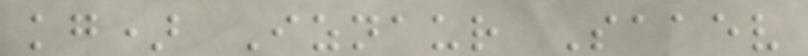kg) Iznaur Saaev
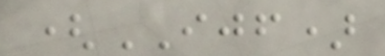(IJF)
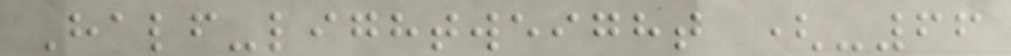Half-lightweight (-66
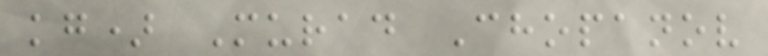kg) Murad Chopanov
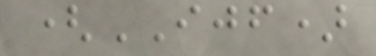(IJF)
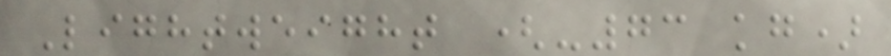Lightweight (-73 kg)
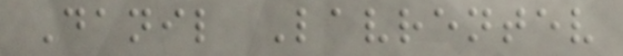Danil Lavrentev
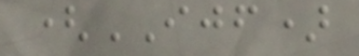(IJF)
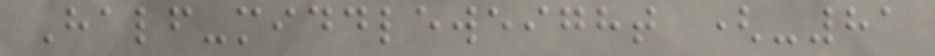Half-middleweight (-81
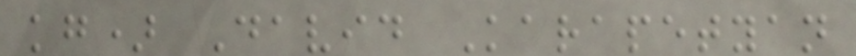kg) David Karapetyan
